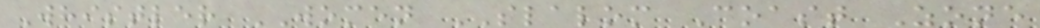Whistler WOMEN SLALOM Coast Zone
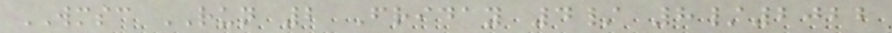WMSC RUN 2 Friday 4/ 8/2022
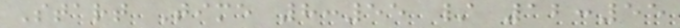Start Time 8:55 / 12:55
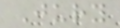Jury
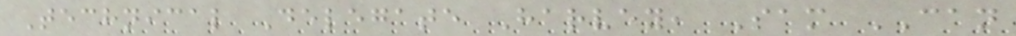Technical Delegate Harvey, Sam CAN
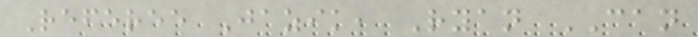Referee Jazik, Ryan CAN
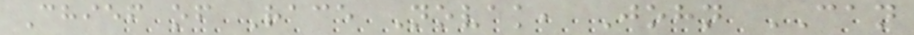Chief of Race Novak, John CAN
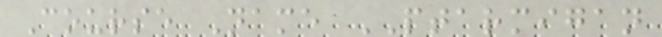Course Name PTARMIGAN
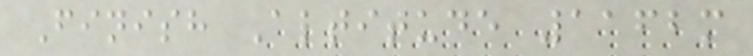Finish Altitude 1162m
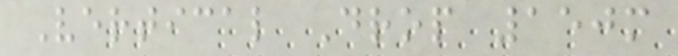Vertical Drop 150m
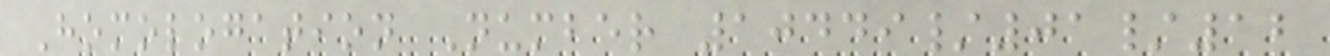Homologation Number 10449/01/12
